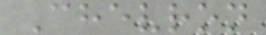Chevron
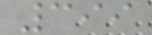399
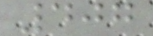407
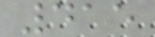415
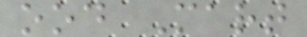ood Mart
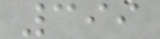399
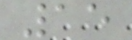15
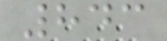843
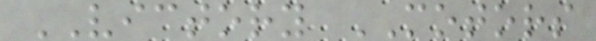VICTORY MOTORS
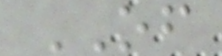OF
